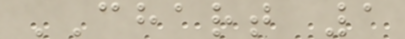CHART 1
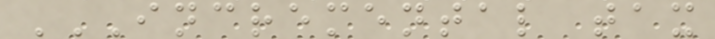INCREMENTAL TAX
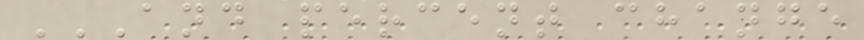AND PERCENT CHANGE
